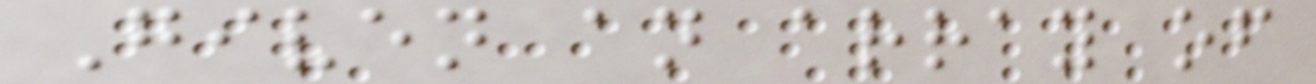Given an array of
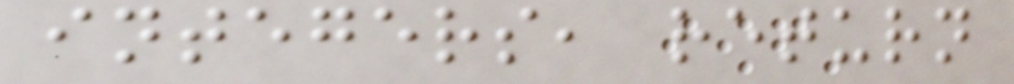integers, return
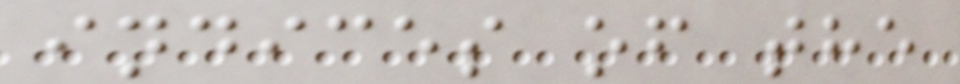indices of the
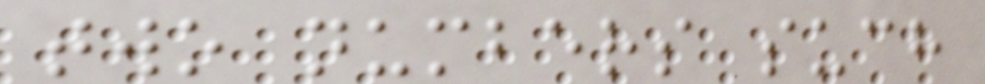two numbers such
